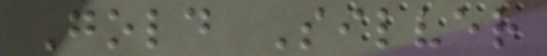Gold Silver
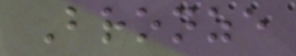Bronze
